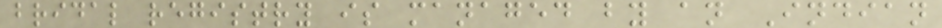bridal registry is managed by an Indian
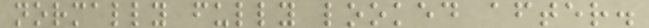normally fully looked after.
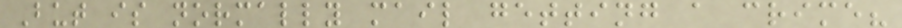But is normally mail getting a crime?
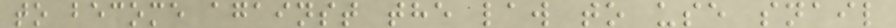to become against the law to use snail
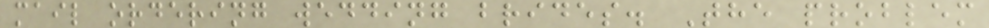mail ordering wedding brides. The problem
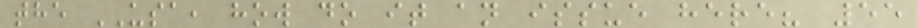the USA, how do it an issue here? 55
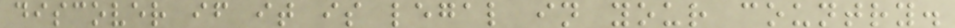discover if it is legal in your country.
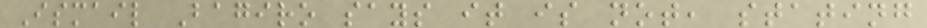Ismail Bagiro says it is not, stating
